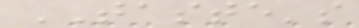TASTE's
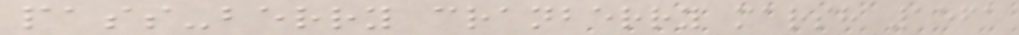pass-berry cranberry marsh 1561
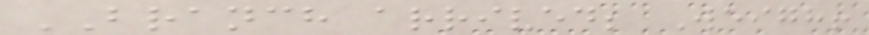BRANCH arrived; Weigh!
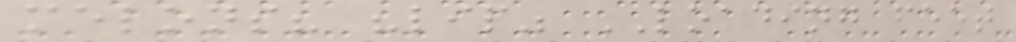melons? "lip" LOADING feet
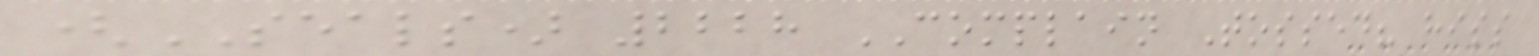(SEALS) 2228 COMPLAIN Tossed? hiss
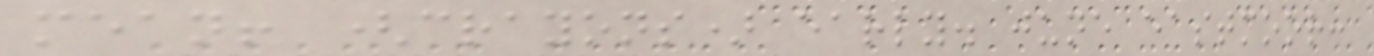mean! (crayons) early. june eastmoor:
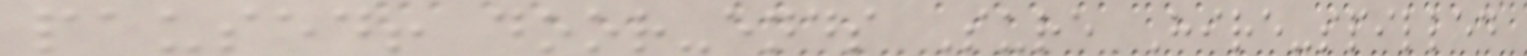paused! door-ends Sure Hire-spilled
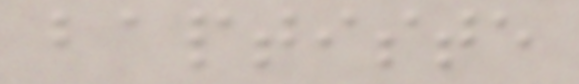baptiste
